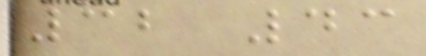32 43
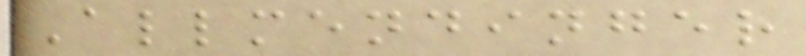Allmendinger
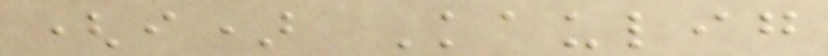(i) Kaulig
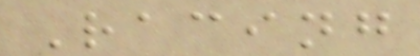Racing
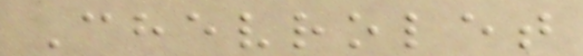Chevrolet
